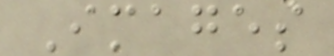Images
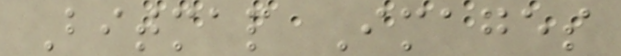Bitmap Images
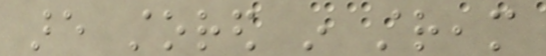are stored in stream
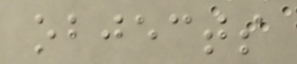objects
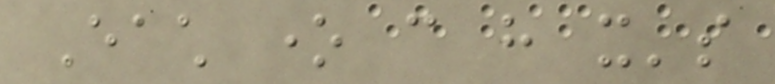Each one can have it's
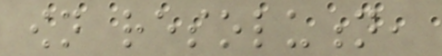own resolution,
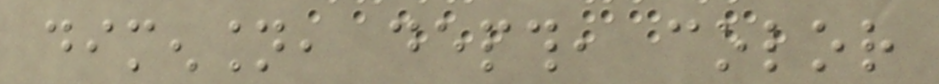dimension, depth, color
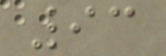93
